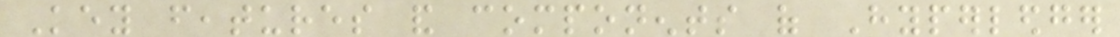Key features and components of Hyperledger
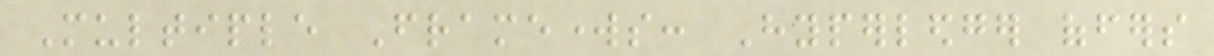Multiple Frameworks: Hyperledger offers
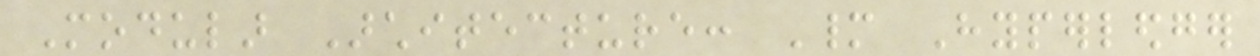Modular Architecture: Many Hyperledger
